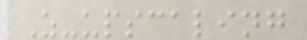Z-upscaling
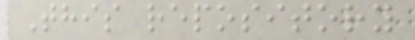This repository
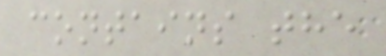contains the
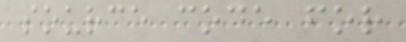source code for
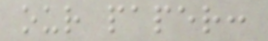our paper:
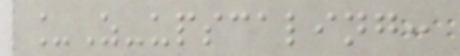_Z-upscaling:
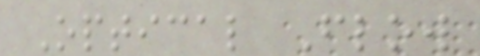Optical Flow
